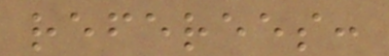referees:
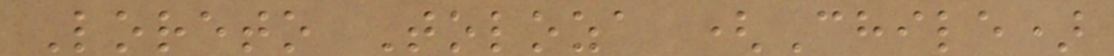Loreto Toloza (Chile)
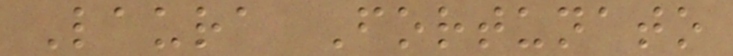Laura Fortunato
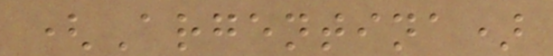(Argentina)
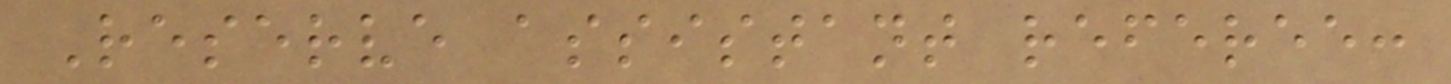Reserve assistant referee:
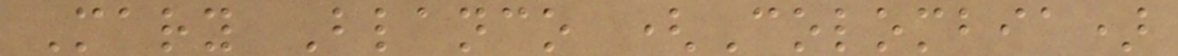Mary Blanco (Colombia)
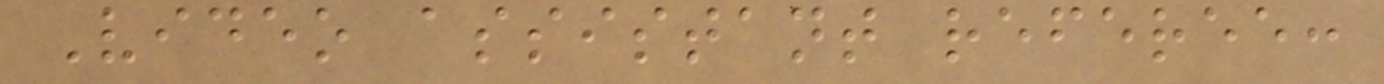Video assistant referee:
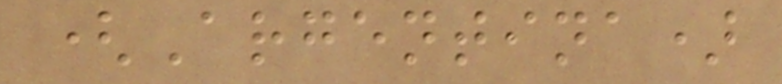(Argentina)
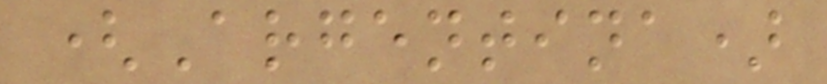(Argentina)
